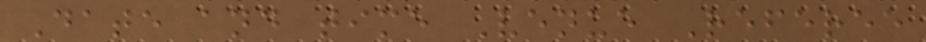Date and time Venue Referee
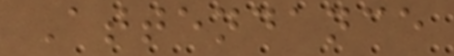Attendance
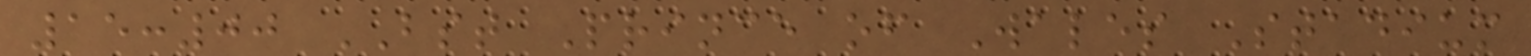15:00 BST Prince of Wales Stadium
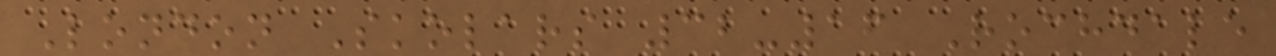London Skolars 32-16 Rochdale
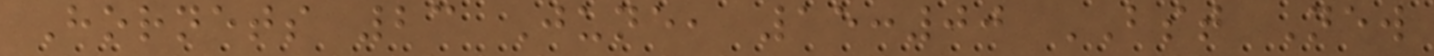Hornets 23 June, 15:00 BST New
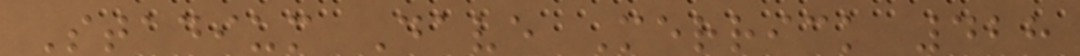Stadium Dave Merrick 428
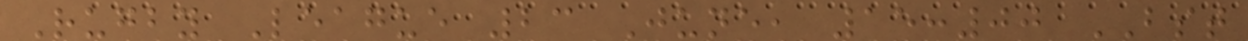Rugby League 23 June, 15:00 BST
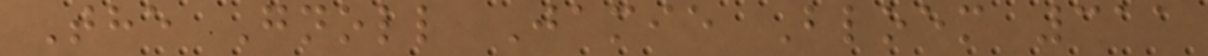The Gnoll Jamie Bloem 311
